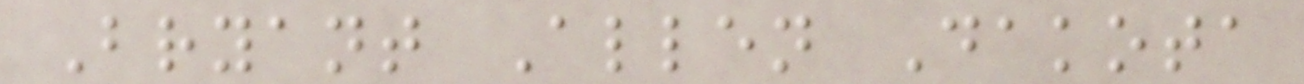Bryant Allen Dakota
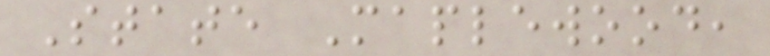State Maplewood,
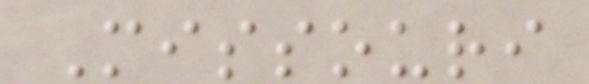Missouri
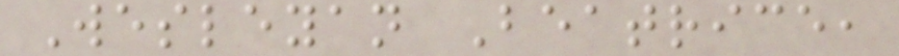Wesleyan Beatrice,
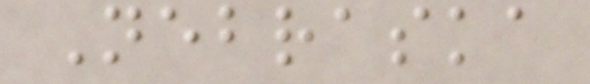Nebraska
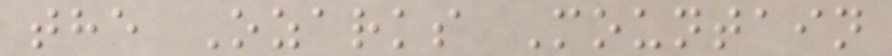the Ozarks Mountain
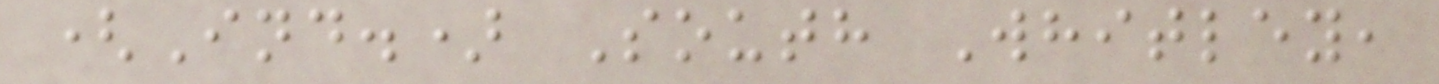(Ind.) South Whitley,
